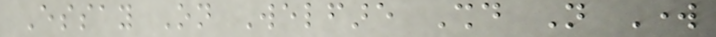Essay On Welfare Should Not Work
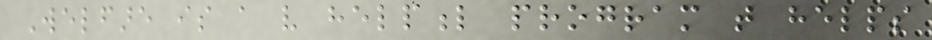Welfare is a very helpful program that helps
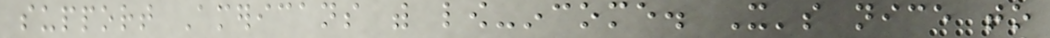support Americans with low-income. It's nice to
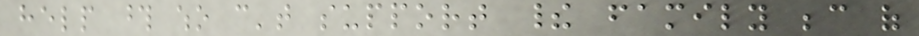help those who can't support their family because of
